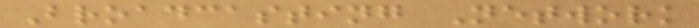Broadcasting Network
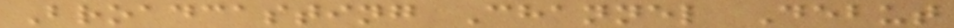Broadcasting Channel Debut
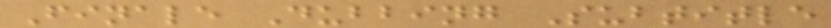Finale Dubbing Subtitle
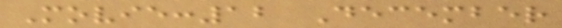Movie:12 December
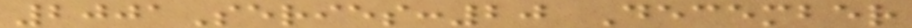2001Series:20 December
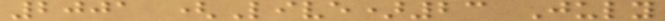2001 (Live)23 July
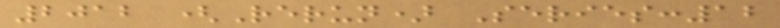2012 (Rerun) Series:12
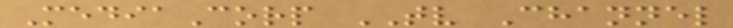MediaCorp TV Channel
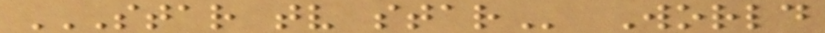STAR TV STAR World
